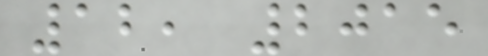12, 2015
